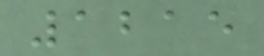1215
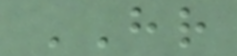HR
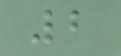2
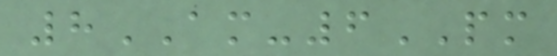8AM-6PM
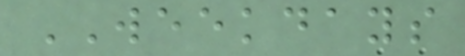WEEKDAYS
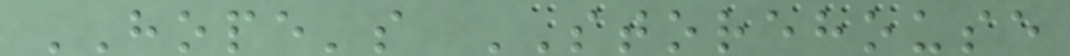HOPE's STOREHOUSE
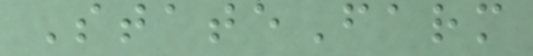StateFarm
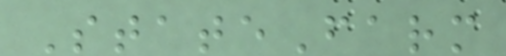StateFarm
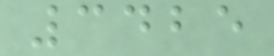3425
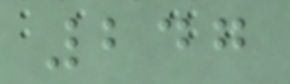247
